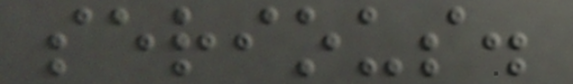serious.
